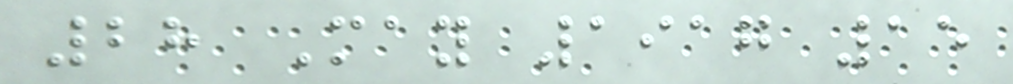28 May 1917 15
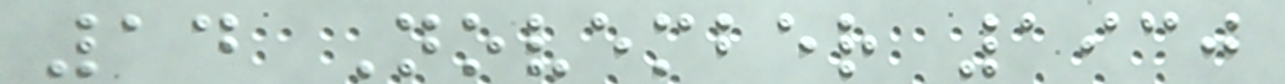14 November 1930
